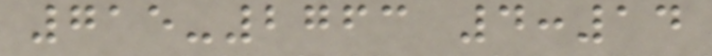715-2763 4:14
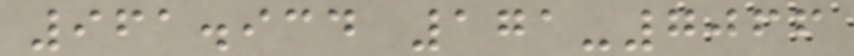961.934 171-7066
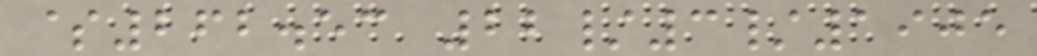$262.53 22/3/1905
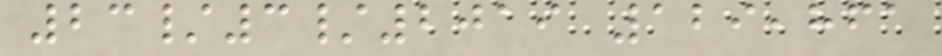23/3/2019 129,861
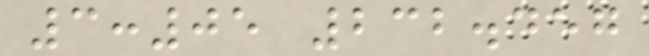3:05 232.457
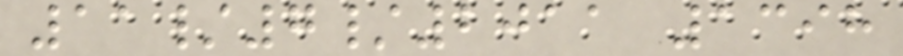11/7/2011 1398
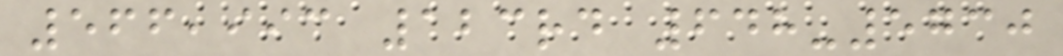566,993 123rd 648-5730
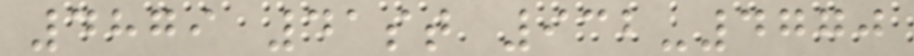4879 41st 932-4770
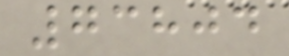73804
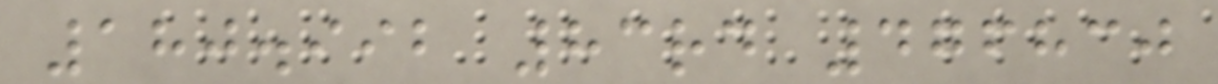180.992 83rd 476830
